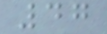47
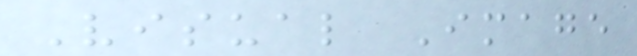Visual Image
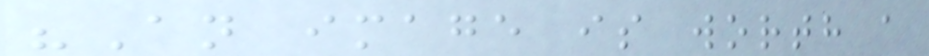"An image is worth a
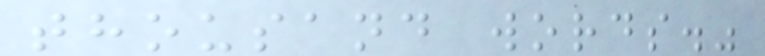thousand words."
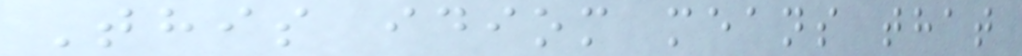This idiom means that
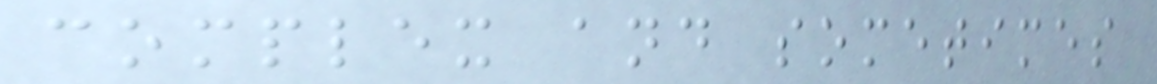complex and sometimes
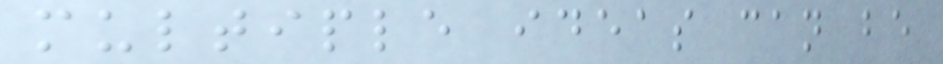multiple ideas can be
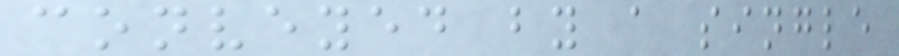conveyed by a single
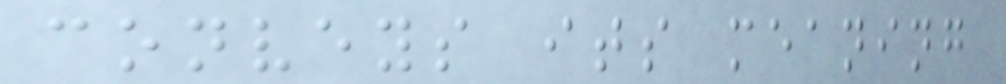conveys its meaning
